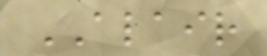ALAIR
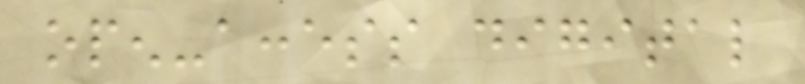open-access digital
